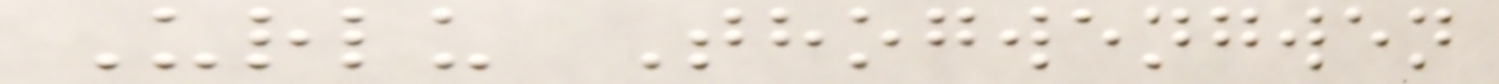Urlu Thogwengwen
